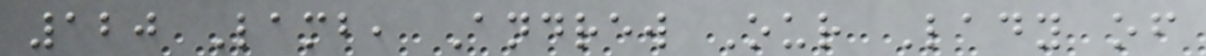120 Lamb, Andrew Our Lady of
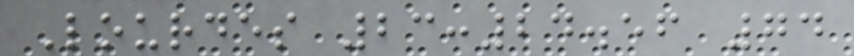Lourdes 23:24.56 74
